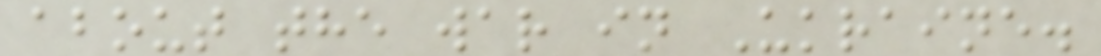about the war in Ukraine.
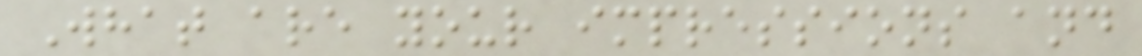What are your impressions and
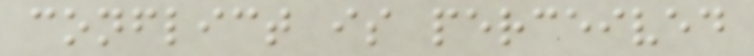conflict is perceived
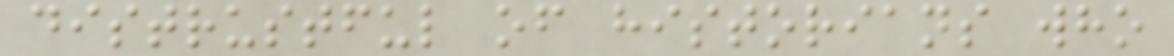distrustful of historians who
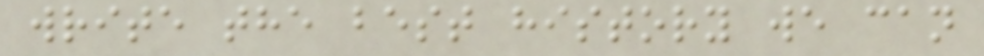write the best history we can
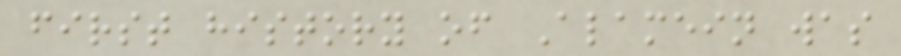first history of Alamein was
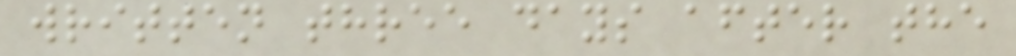written three days after the
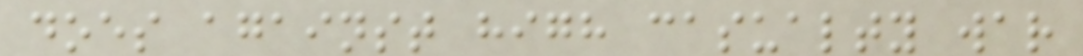does against high casualty war
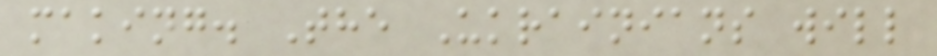making. The Ukrainians will
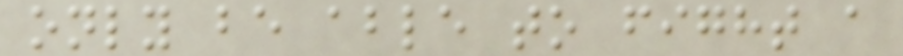only be able to fight a
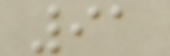91
